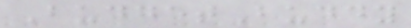BudgetBuddy
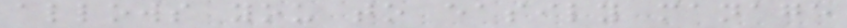allows you to easily manage
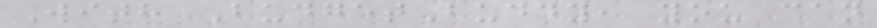With BudgetBuddy, you can
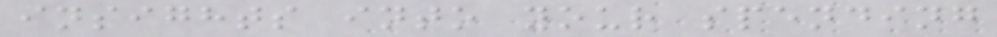insights into your spending
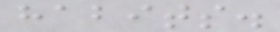habits.
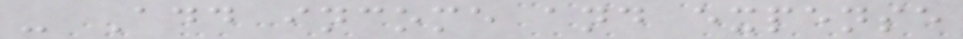- Add income and expense
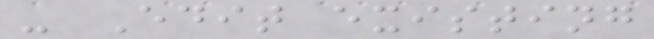- Edit existing
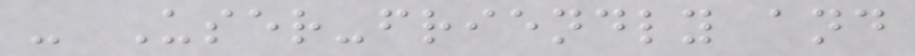- User-friendly and
